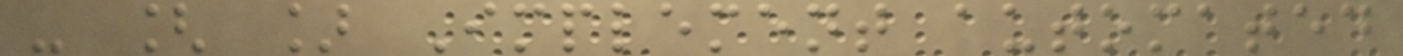- [ ] Implement automated
